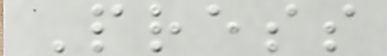Press
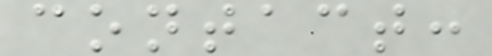contact:
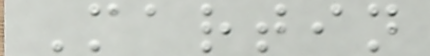Martin
